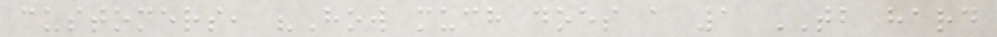customers, "How much does a 1 TB hard
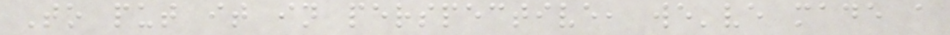To put it in perspective, we've made a
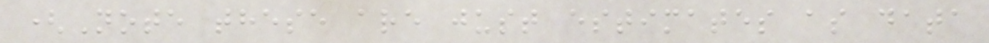(Note these are just estimates as data
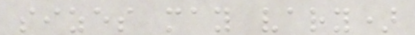sizes may vary)
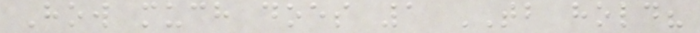How much does 1 TB hold?
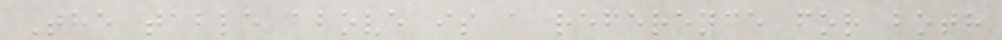The table above is a reference for both
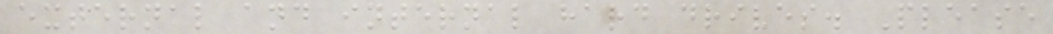external and internal hard drives. Please
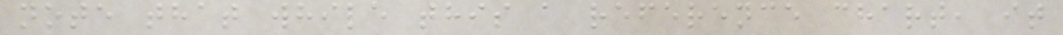note that while this a reference chart, it
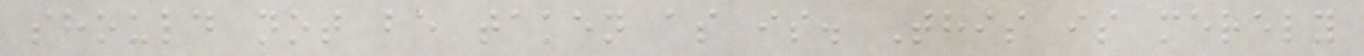should not be taken as is. This is merely
